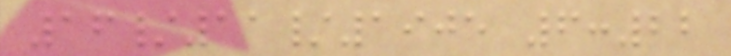16/11/1905 6:22
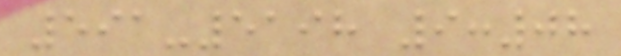591-5198 9:08
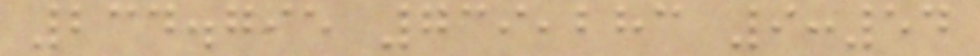234.795 739,283 9:54
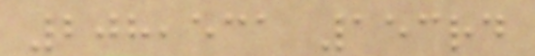208,531 153rd
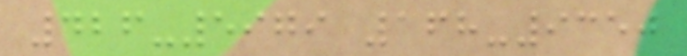426-5979 168-9350
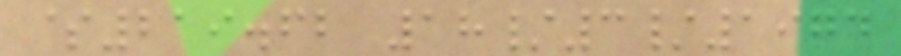$219.62 18/3/1974
